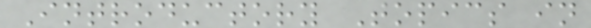Introductory Topics in
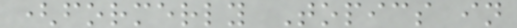(formerly Topics in
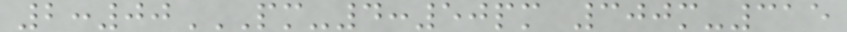2:00PM-4:50PM 300M-315
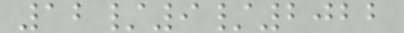12/9/2022
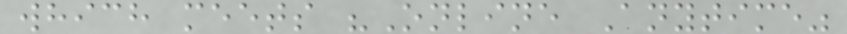which meets "Online Anytime"
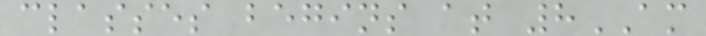classes begins at 8AM
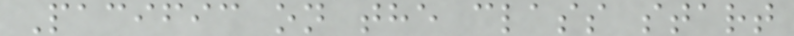Pacific on the class start
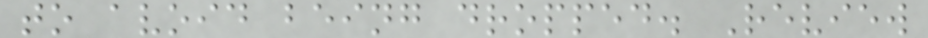to avoid being dropped. Review
